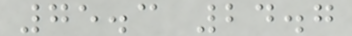75.3 24.7
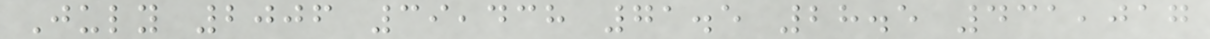July 2006 39,438 71.5 28.5 431,017
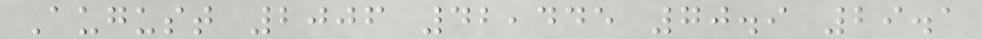August 2006 42,445 70.9 29.1
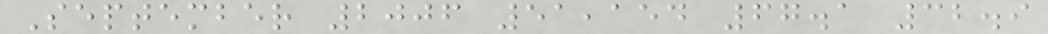September 2006 51,154 67.1 32.9
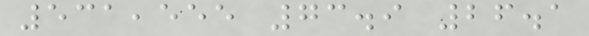531,555 73.9 26.1
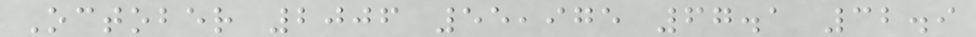October 2006 55,975 67.1 32.9
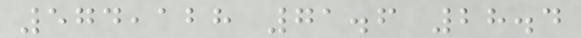574,128 71.6 28.4
